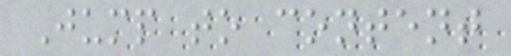Jump to content
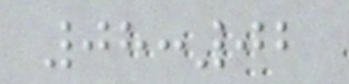08:02
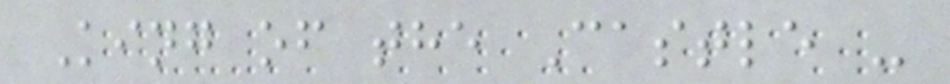King of the Castle -
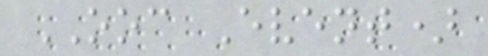OOC Event)
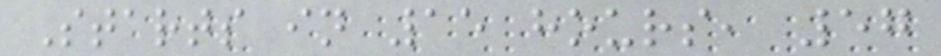Starts in 15 hours, 57
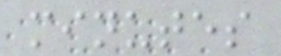minutes
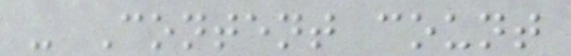- Content count
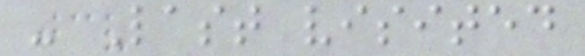- Last visited
